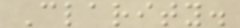Clarity.
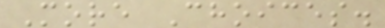More Choices.
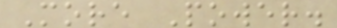More Power.
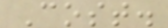Cost.
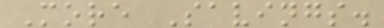More Savings.
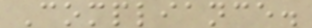Compliance.
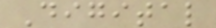Digital
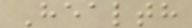Health
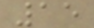15
